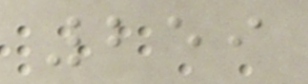259
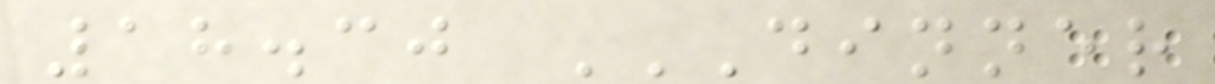18.30 DINNER
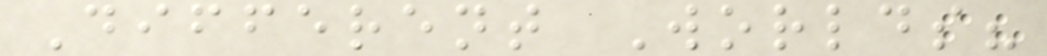Different Worlds?
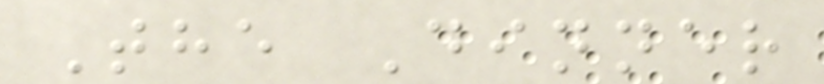The Dinner
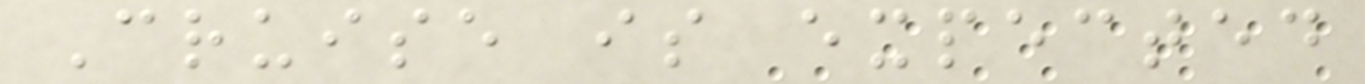Cruise is expected
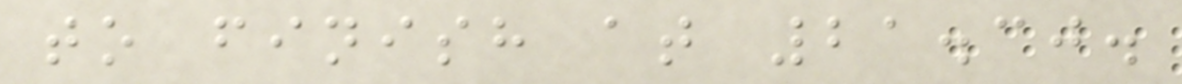to finish at 21.30.
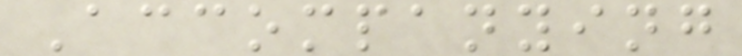Accompanying
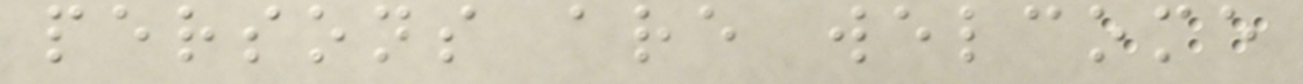persons are welcome
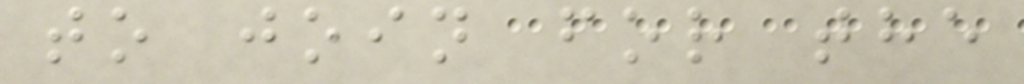to join for the
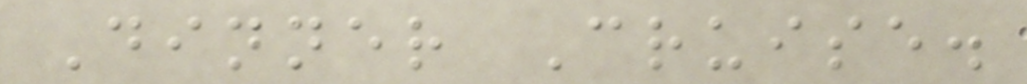Dinner Cruise.
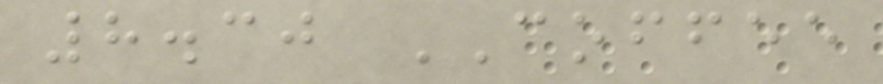8.30 COFFEE
